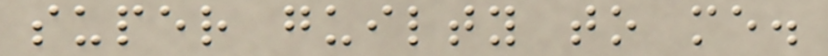super guilty to me.
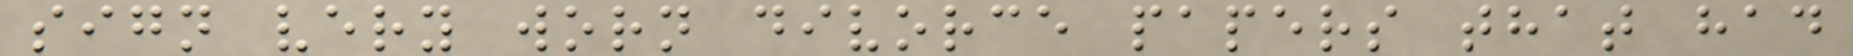sign very worn divorce papers that had
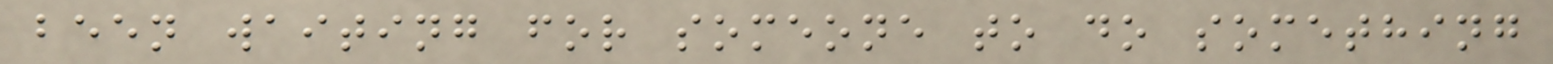been waiting for someone to do something
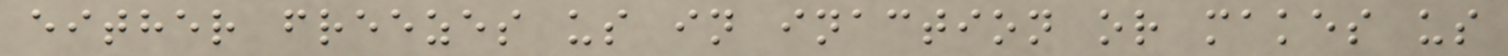either freezes us in inaction or makes us
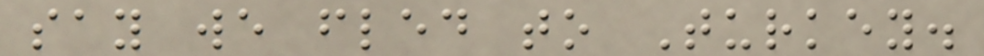say we fled to Turkey.
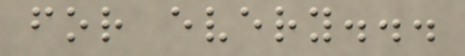for every...
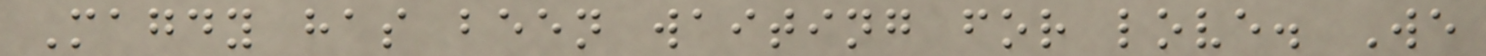Magdy has been waiting for love. We
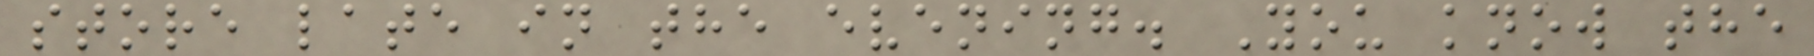store late in the evening. You know the
